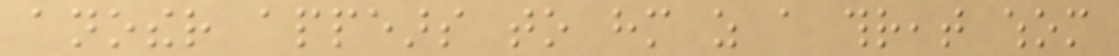another appears to him as a threat whom
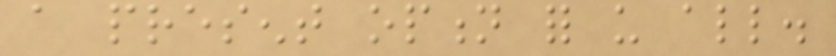a present option for us all.
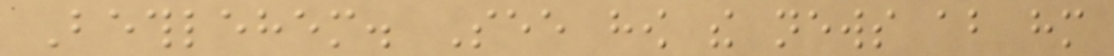Bethlehem. See how the news about him
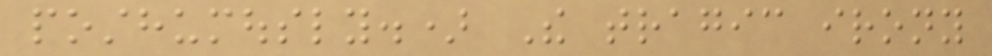posthumously.) The tragic irony
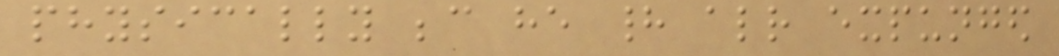physically because he had already expunged
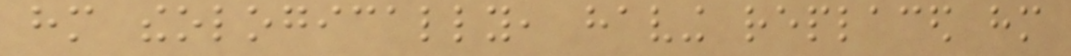him theologically, having replaced him
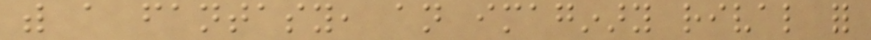with a fantasy, an imaginary rival for
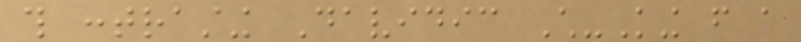this contrasting Davidic Child-King from a
